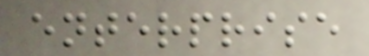enterprise
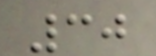30
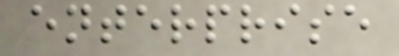enterprise
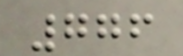776
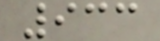933
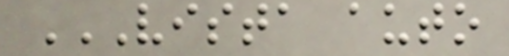VISTA AUTO
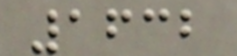1632
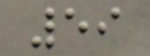59
